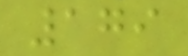179
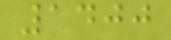1400
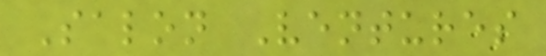Salon Ventures
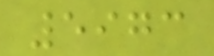5973
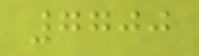7700
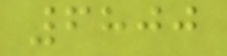6800
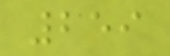259
